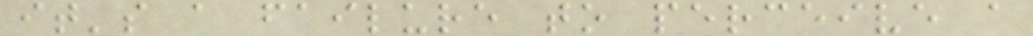it's a failure to perceive a
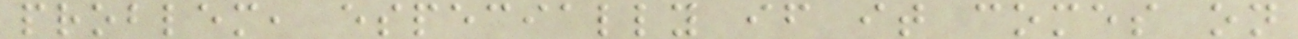problem, especially if it comes on
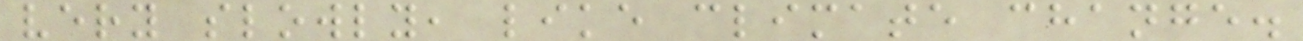very slowly, like climate change.
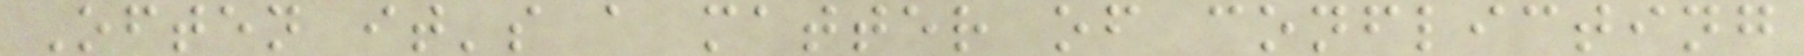Often it's a matter of conflicting
